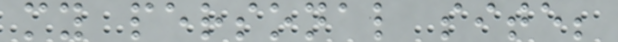my personal site;
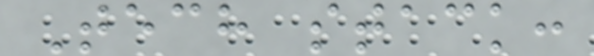Tech stack:
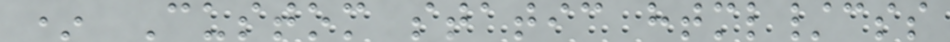* Custom static html/css
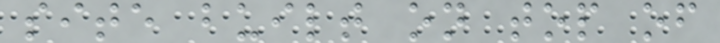site built on top of
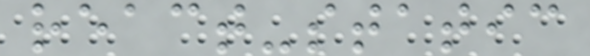react-static
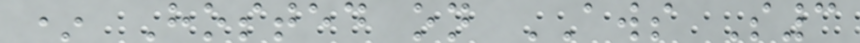* Hosted on AWS S3
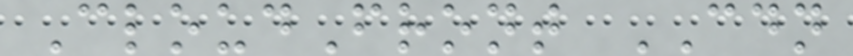CloudFront CDN
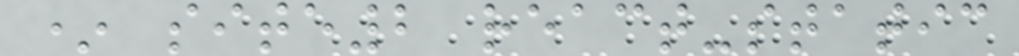* site2 react-static
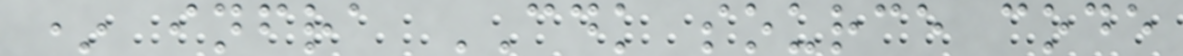* infra CDK source code
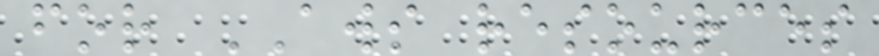for AWS resources
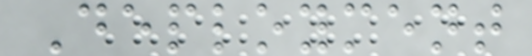Deployment
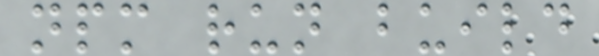npm run build
